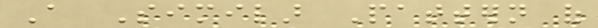A Similar Pattern of
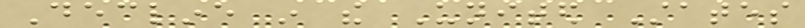Decline in the United States
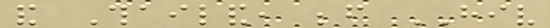and Thailand, before HIV
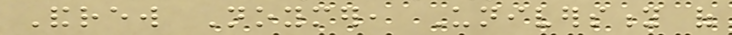Andrew Noymer, University of
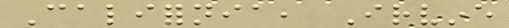California, Irvine
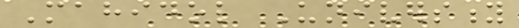Mahidol University
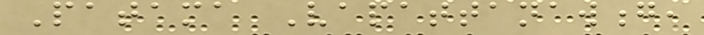Patama Vapattanawong,
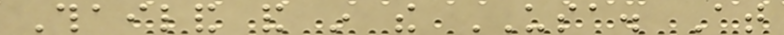Thailand and in the USA. At
